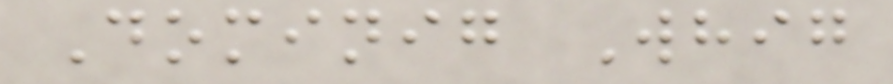Dominig Whig
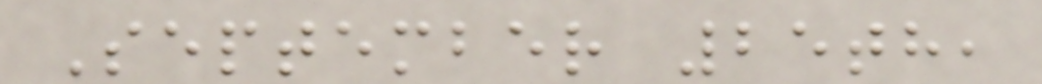September 25th,
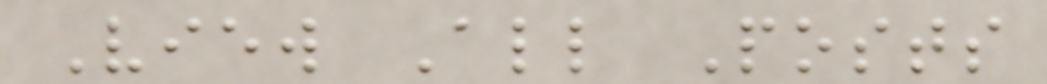View All Posts
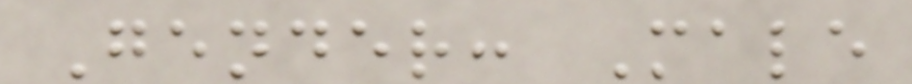Gender: Male
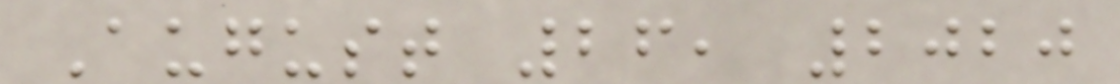August 26, 2020
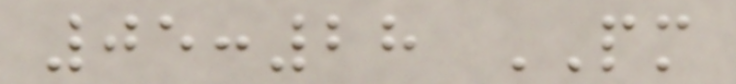05:28 PM
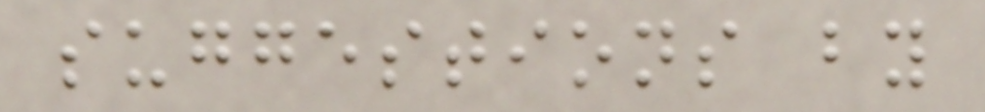suggestions by
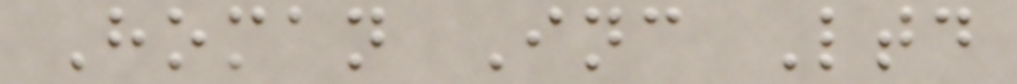Homan Inc Ltd
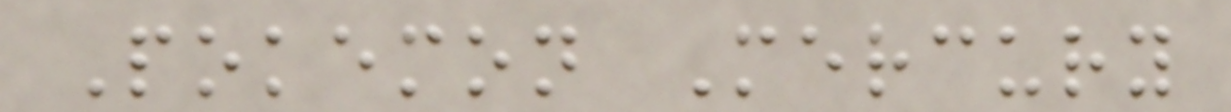Pokemon Mercury
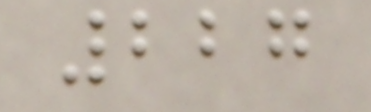227
